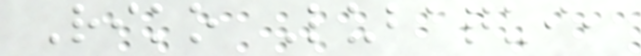Riko Lubaqui,
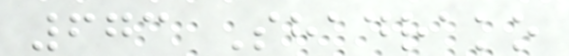673 Shadrako
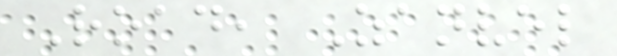Road, Zanvel
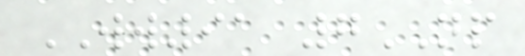WW91 7NP
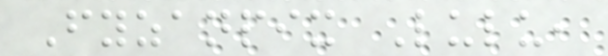Fyzanpix Lulu,
